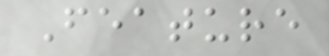Feature
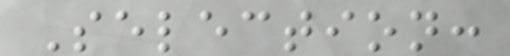Selection:
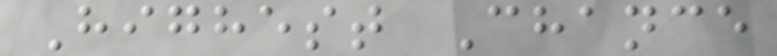Highest Chance
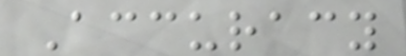Accuracy
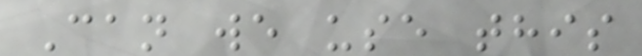Can we use this
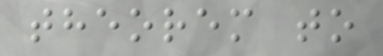theorem to
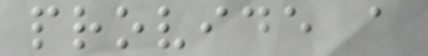provide a
